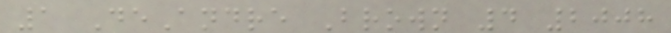1 DeAndre Brown 4 2008
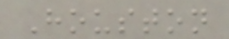Houston
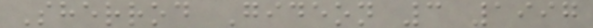Sherrod Gideon 3 1997
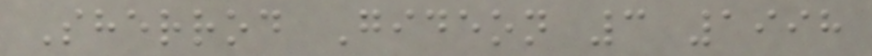Sherrod Gideon 3 1998
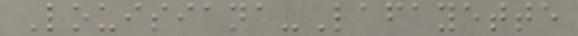Louisiana-Lafayette
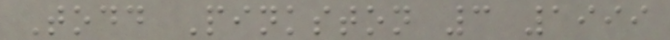Todd Pinkston 3 1999
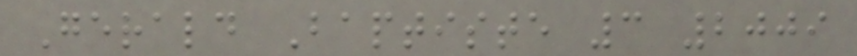Gerald Baptiste 3 2009
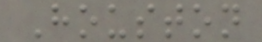Houston
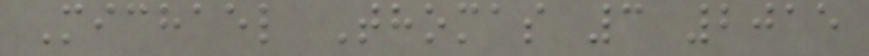Michael Thomas 3 2015
